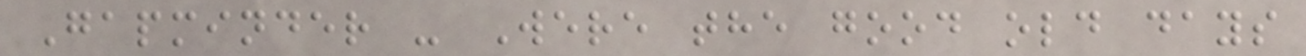Gapminder - Were the good old days
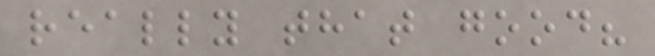really that good?
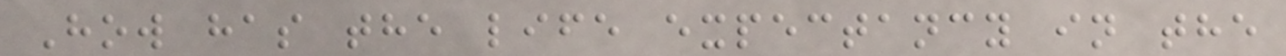How has the life expectancy in the
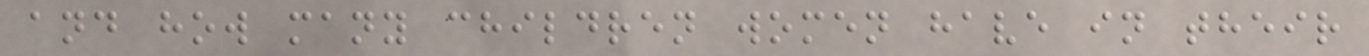and how many children women have in their
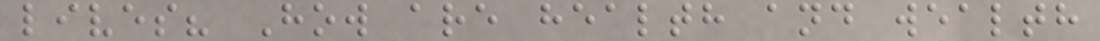lives? How are health and wealth
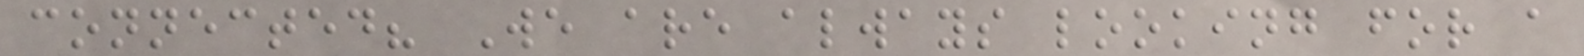connected? We are always looking for a
